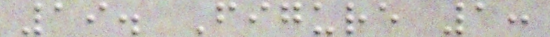19. Figure 1:
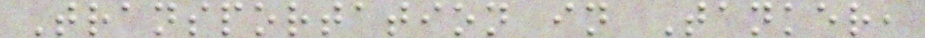Transportation in Tanker,
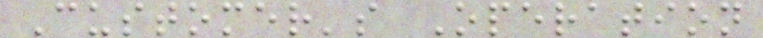Customer's Operation
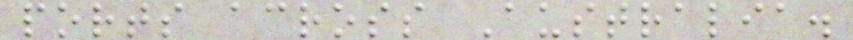ports across Australia.
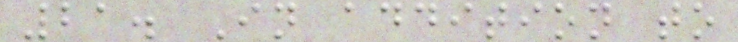21. In addition to
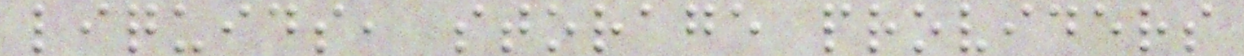liquids, storage providers
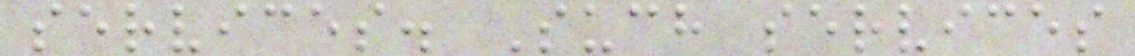services. Such services
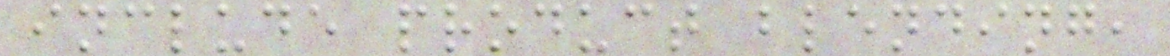include product blending,
